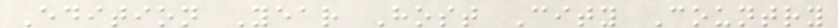Edition Year Host City Country
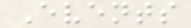Events
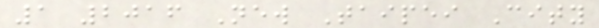1 2016 New Taipei City
